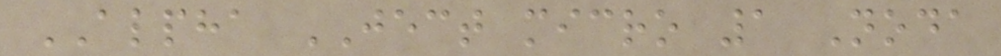ALPHA JECT micro 1 Noda
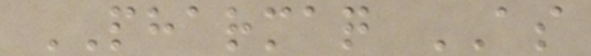PHARMAQ AS
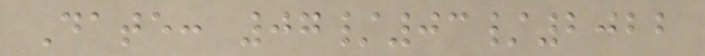Date: 07/03/2022
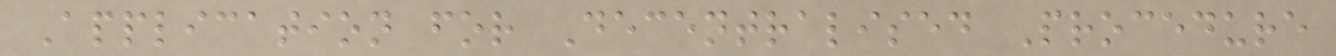Application for Decentralised Procedure
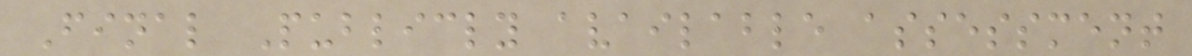Final Publicly available assessment
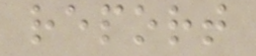report
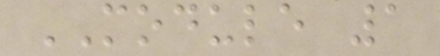MODULE 1
